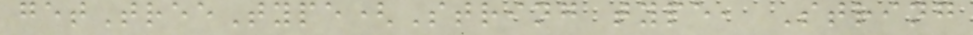getTreeType(String type, String
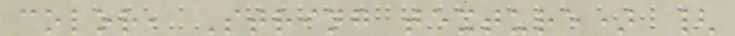color, String texture) {
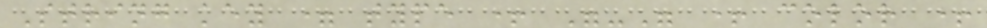String key = type + "-" + color +
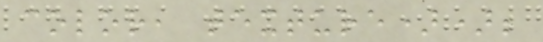color, texture));
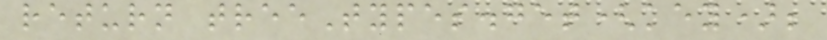return treeTypes.get(key);
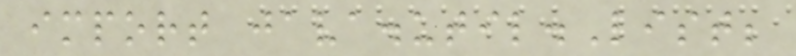import java.util.List;
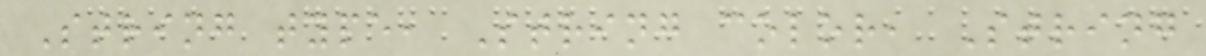String type, String color, String
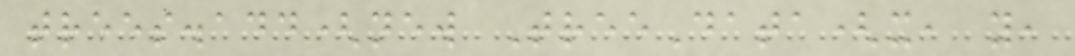trees.add(new TreeData(x, y,
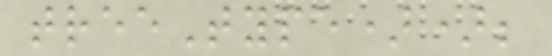treeType));
